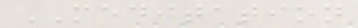MEDITATION
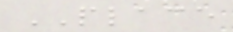PLACE
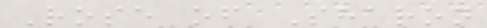Rose of Sharon
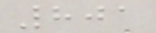801
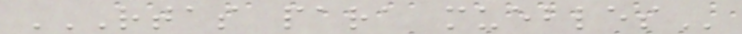RTAS PARA MUEBLES
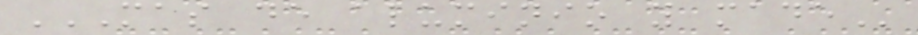MAS DE ALUMINIO Y MADE
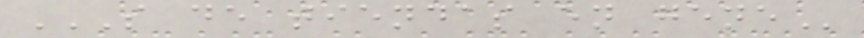S DE TIENDAS EN GENE
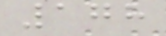178
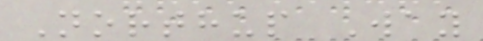Northup Way
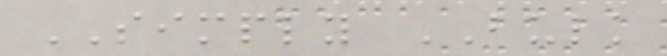SIMPLY BULK
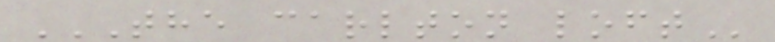THE CARLTON LOFT
